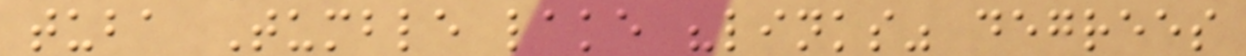tuba Tumble lake "links" degrees
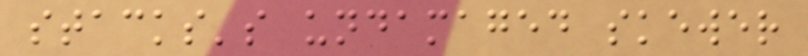stacks's undamaged skewer
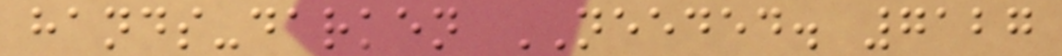hands-darken NEEDED. 7127
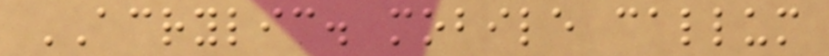ACRYLIC. mobile callum
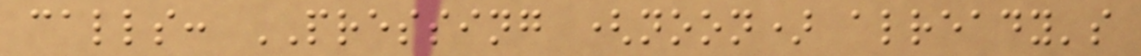calls: PRESSING (noon) already's
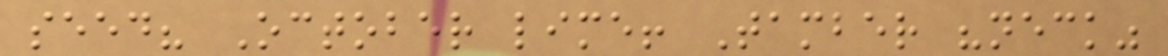seed? October lime! Tamber "neck"
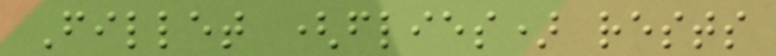Fillet (flies) rests
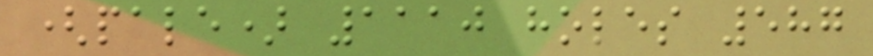(pale) 1110 holes 587
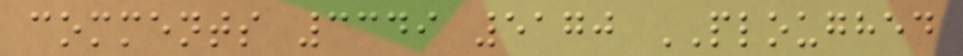comments 3349 5170 PLOUGHED
